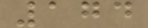174
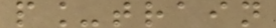p_train
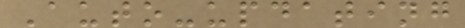Auto-updating
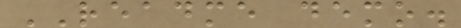README demo.
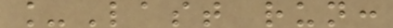_Last run:
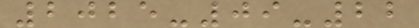2025-09-22
